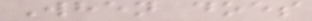When does
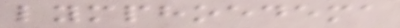lymphoedema
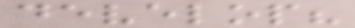develop?
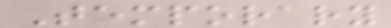Temporary
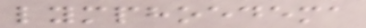lymphoedema
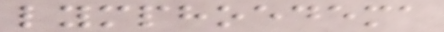lymphoedema
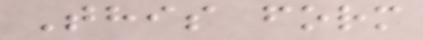This form
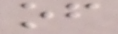of
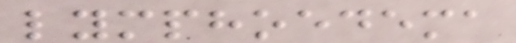lymphoedema
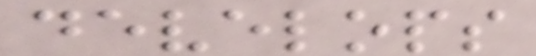develops
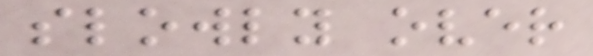slowly over
